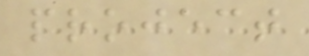project
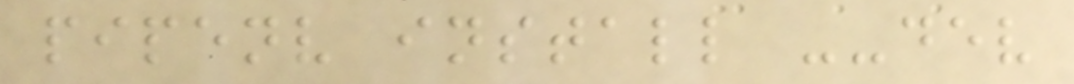pipenv install --dev
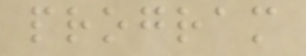program
